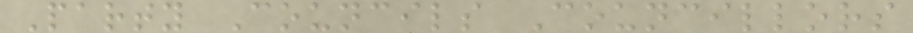Party Councils Councillors
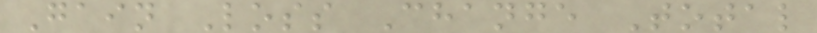Gain Loss Change Total
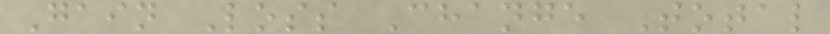Gain Loss Change Total
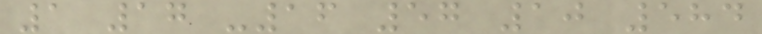1 17 -16 57 10 584
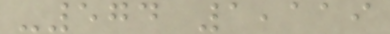-574 1,119
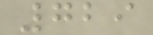729
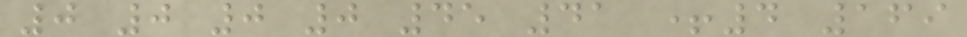0 0 0 0 45 41 +4 169
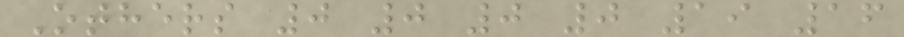Others 0 0 0 0 19 16
